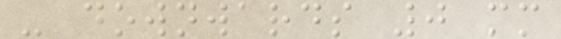- downwards 0 mm
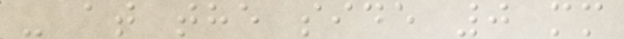- at the side 0 mm
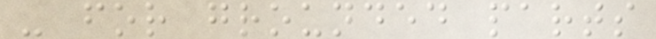- for grounded parts
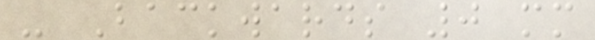- Backwards 0 mm
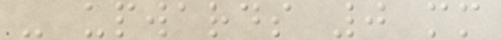- upwards 0 mm
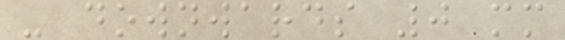- downwards 0 mm
